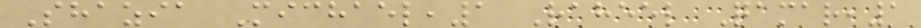Shazia Michael,1 Raheel Qamar,1
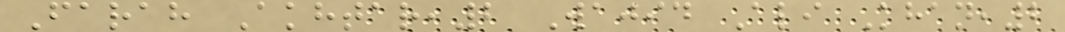Farah Akhtar,2 Wajid Ali Khan,2
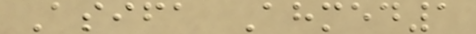Asifa Ahmed1
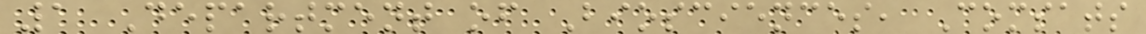1 Department of Biosciences, Comsats
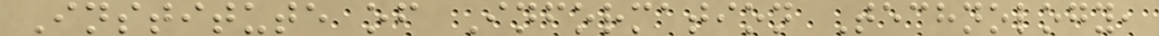Institute of Information Technology,
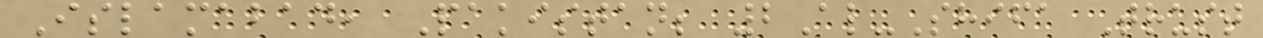Islamabad, Pakistan; 2Al-Shifa Trust
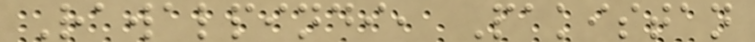Rawalpindi, Pakistan
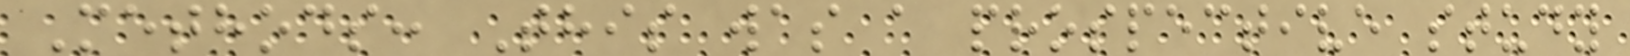Methods: This was a prospective study
